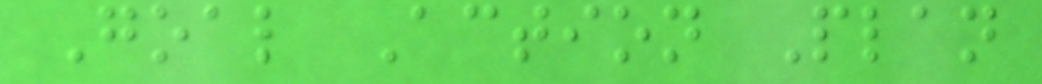Goal Action Plan
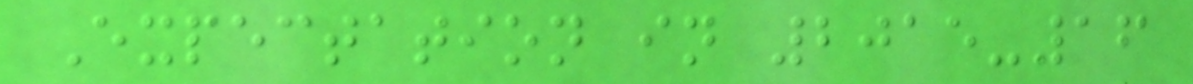Expectation in 2015-16
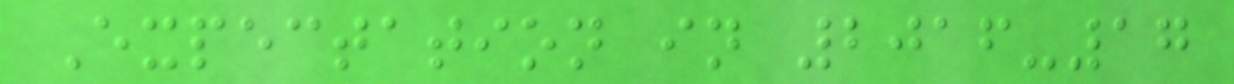Expectation in 2016-17
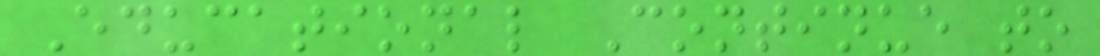Educational Continue to
